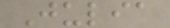Julia
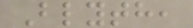Blyth,
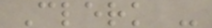Clerk -
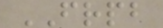FRPB
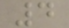4
